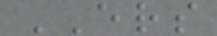ERS
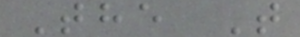The T
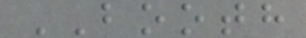BOOTH
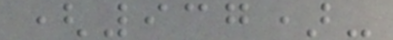(937)-
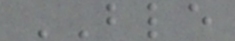BLE
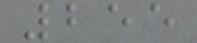255
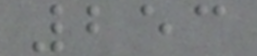253
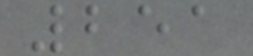251
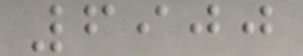6900
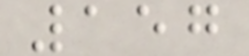157
